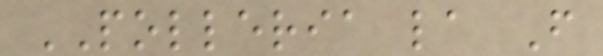POLLERIA la F
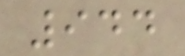944
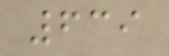639
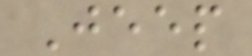Jeep
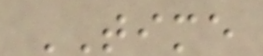TIME
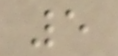5
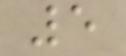5
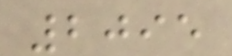2095
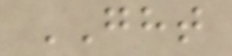GHT
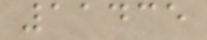11435
